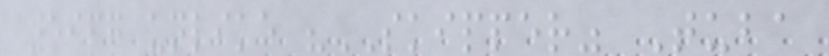5967 unlike "SKIPPER" Tuba
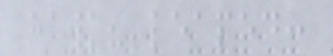hawk? leaped:
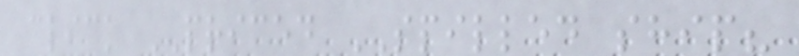click PRICED SPILLED ship?
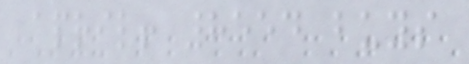april! 8554 buys
